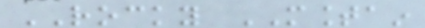ROCKY MOUNTAIN
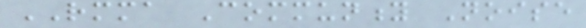RMMA Community Noise
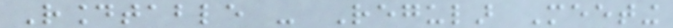Roundtable - Regular Meeting
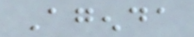Agenda
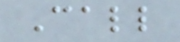Call
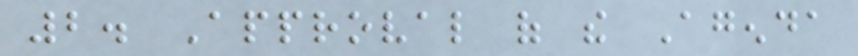2. Approval of the Agenda
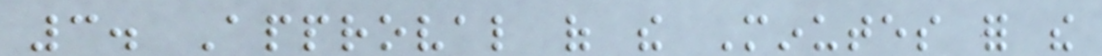3. Approval of the Minutes for the
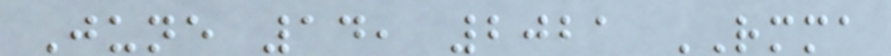June 14, 2021 RMMA
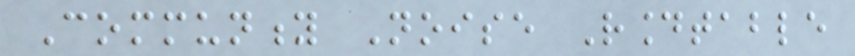Community Noise Roundtable
